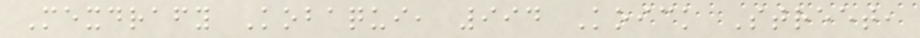Mexdrafy Kobaqui, 994 Koick Street,
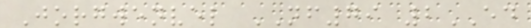Jorgwenvel NF79 2ED
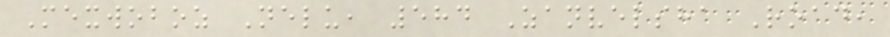Mexwoboz Nelu, 584 Zanvelsha Road,
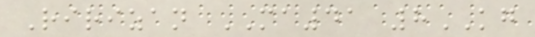Ririzan MA41 8KG
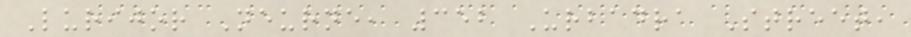Lurijor Neurne, 352 Urbadra Street,
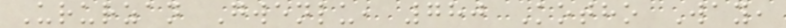Ururzan Gwenlu, 780 Kotho Way,
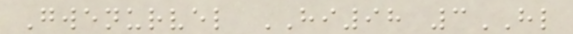Gwenurvel HI98 3HL
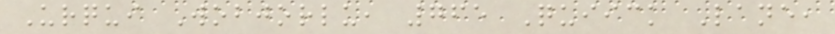Urqui Wobjorlu, 765 Quiick Lane,
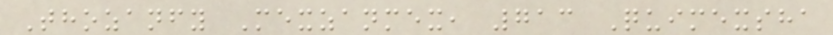Thozanfy Mexzanmex, 713 Quimexsha
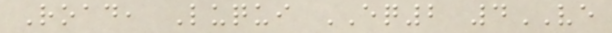Road, Luqui EQ2 4VE
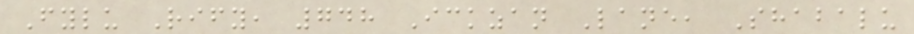Fylu Rify, 748 Ickzan Lane, Shabalu
